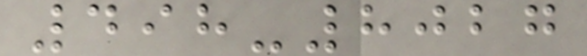498-8027
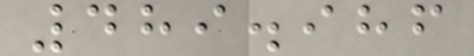489.986
